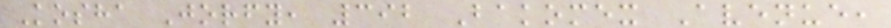Kosha Jorfy, 392 Bakomex Avenue,
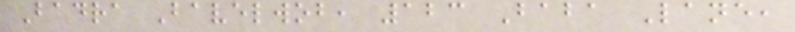Badra Bavelwob, 123 Baba Lane,
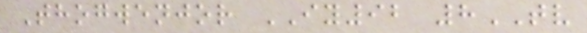Thogwenjor IY92 8TV
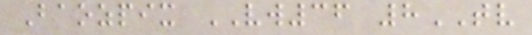Baozpix VW36 8TV
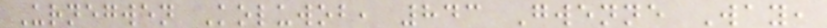Urnegwen Koluwob, 843 Gwenne Way,
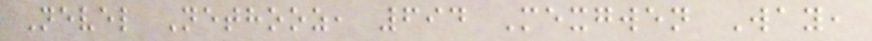Nevel Nethooz, 694 Mexgwen Way,
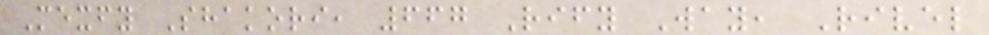Mexfy Shakori, 667 Rify Way, Rivel
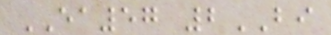EA57 2BI
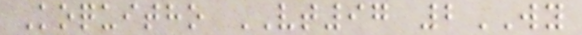Koquitho VT97 2WY
